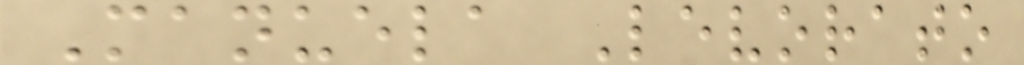Manuela Levorato
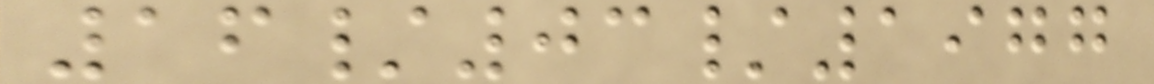16/03/1977
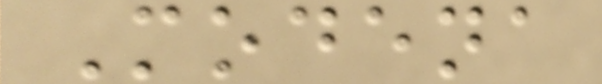Modena
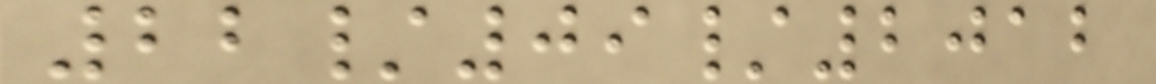22/09/2012
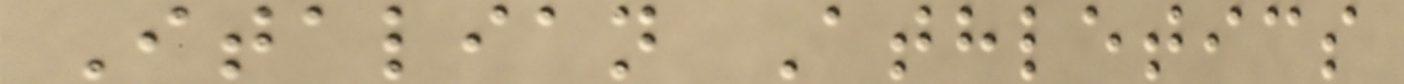Italian Athletics
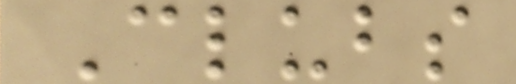Clubs
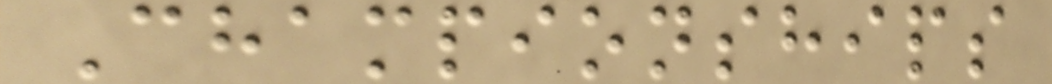Championships
